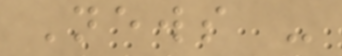News -
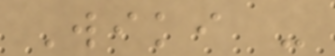Wiki -
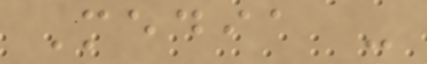Media -
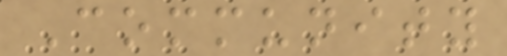Community
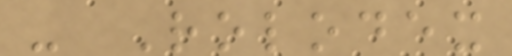- Rolodex
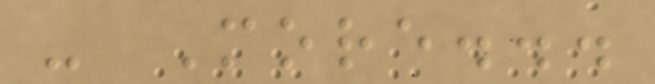- More...
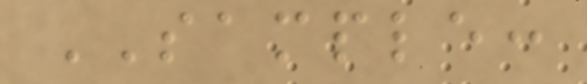SAMPLE:
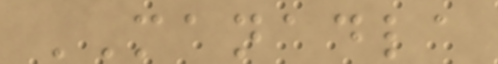MANADLA
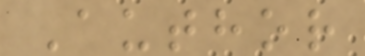Author
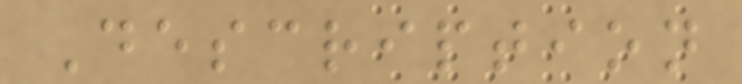Description
